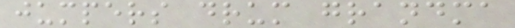jumpers drum grandma
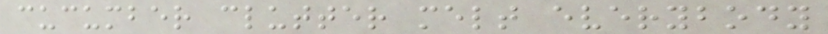cucumber clutter melt everybody
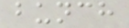bunch
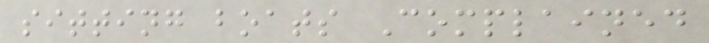sitting boats Complained
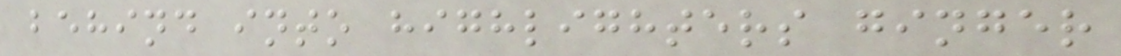behind into highlighters ginger
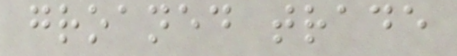groaned trade
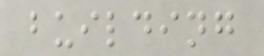building
